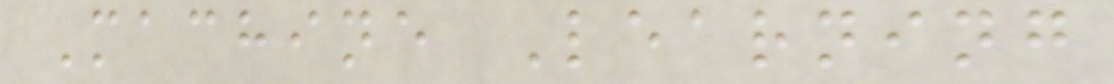Machine Learning
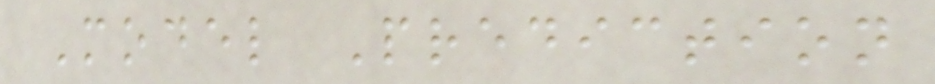Model Prediction
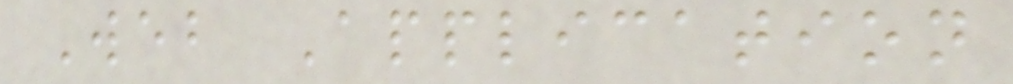Web Application
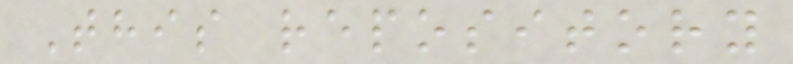This repository
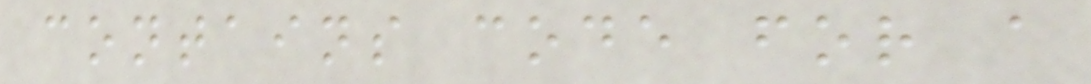contains code for a
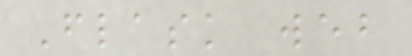Flask web
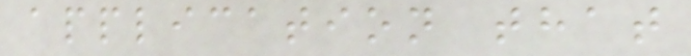application that
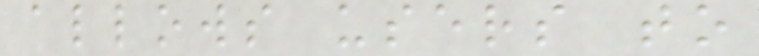allows users to
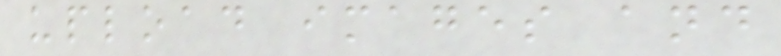upload images and
